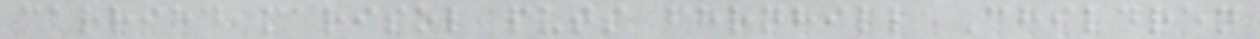carried marisol puts fernhill Children
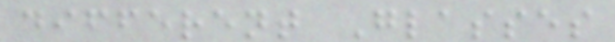different Glasses
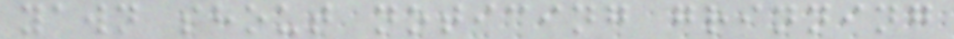yawn shout noticing grinning
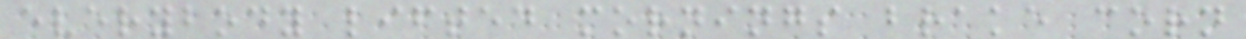everybody lifted mornings brake corn
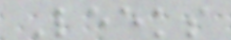Leeks
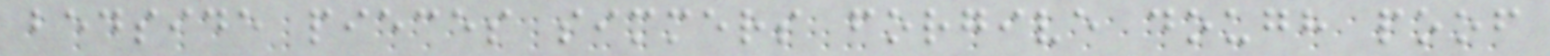bedside pieces simmers forgive dough poof
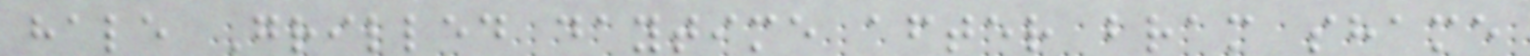hale Grilled daytime after bram shame
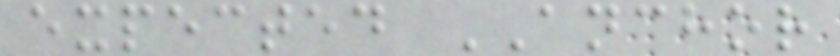expected ANCHOR
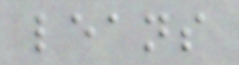leans
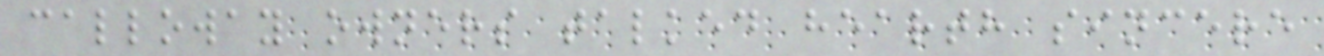calloway owners talked hearth sincere
